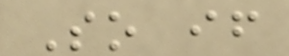So if
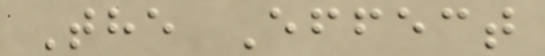The Effect
